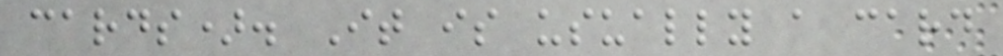cards). It is usually a card
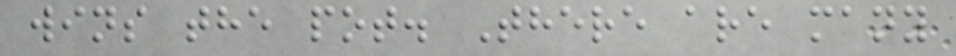wins the pot. There are many
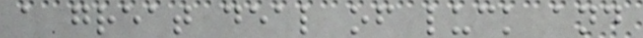a great deal of luck and
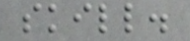skill.
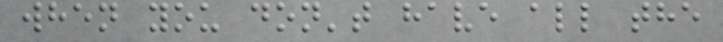when you don't have all the
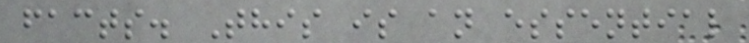facts. This is an essential
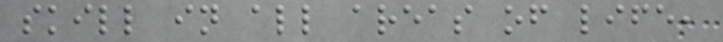skill in all areas of life,
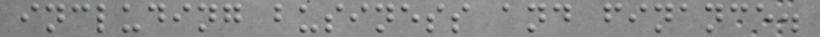including business and finance.
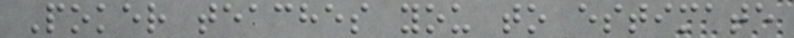Poker teaches you to estimate
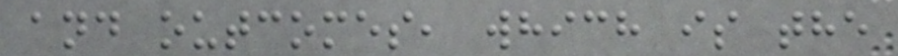and outcomes, which is the
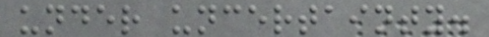under uncertainty.
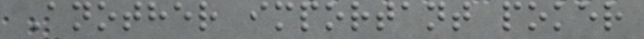Another important poker
